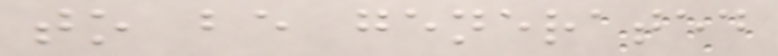to be generated
